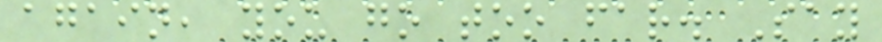again, you go too far. Say
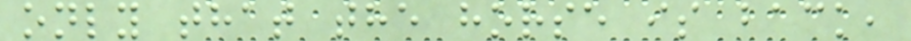only that the horse is back,
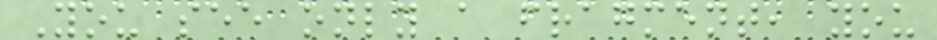You see only a fragment, you
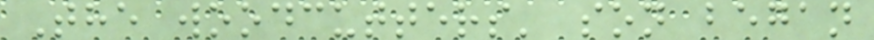The woodcutters' son began
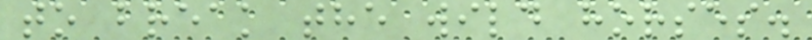to break the wild horses.
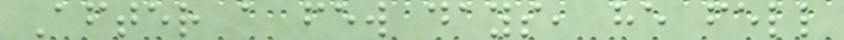After a few days, he fell
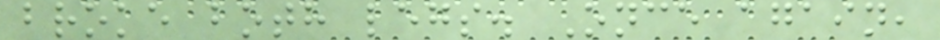broke both legs. Once again,
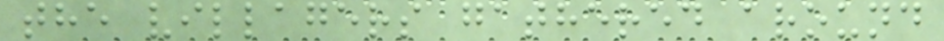the villagers gathered around
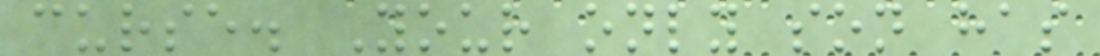curse. Your only son has
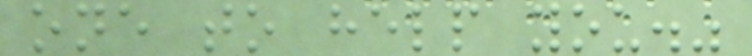one to help you."
